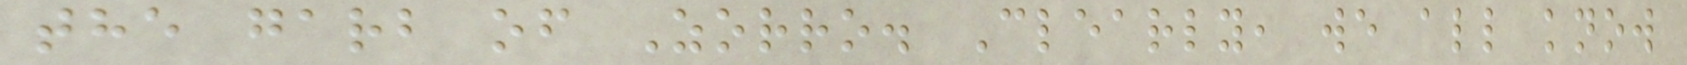the garb of Zorro. Clearly, we all know
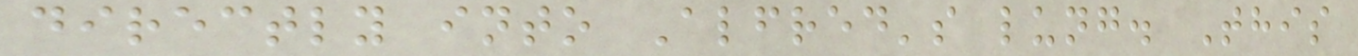directly into Alfred's lung. This
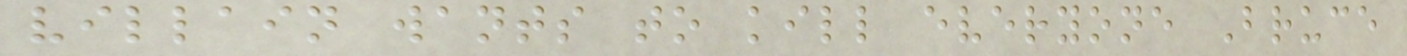villain wants to kill everyone Bruce
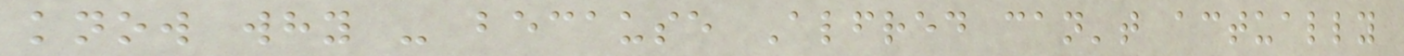know why - because Alfred can't actually
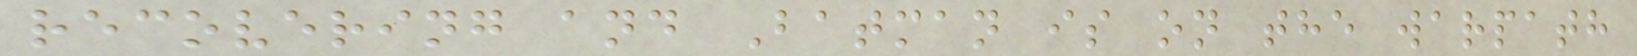recovering and Batman is on the warpath
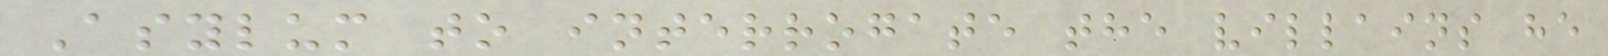Asylum to interrogate the villains he
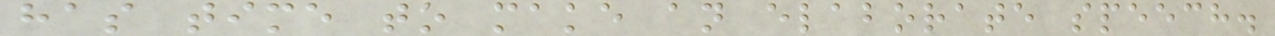has time to make an elaborate speech.
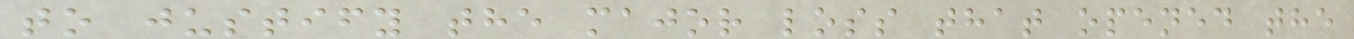to justify the major loss that opened the
